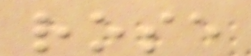rose
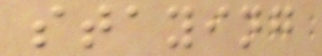staying
